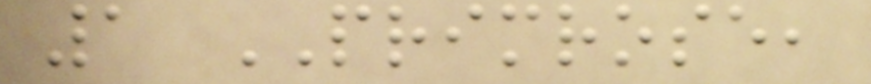1 PRIMROSE,
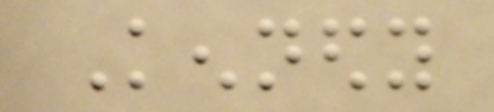Kennedy
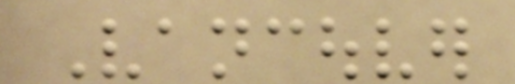Vancouver
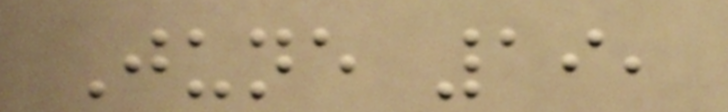June 19,
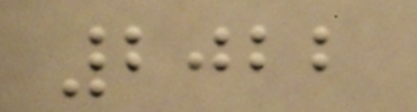2022
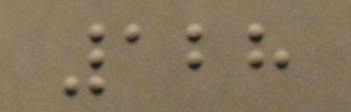128
